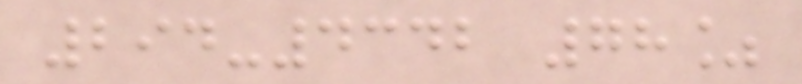294-4342 78%
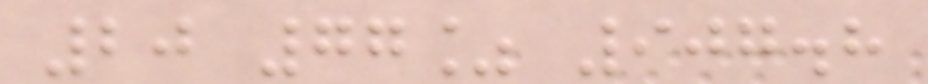20 77% 907.8
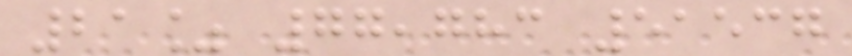21% 77,783 51537
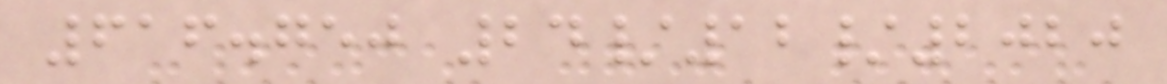616.750 24/12/2020
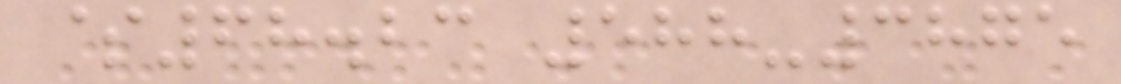$68.23 588-3875
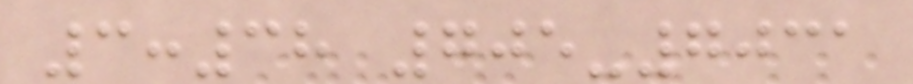3:38 705-7031
